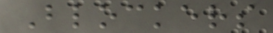Blockers
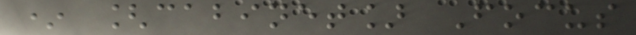* [cabinet] Focus
